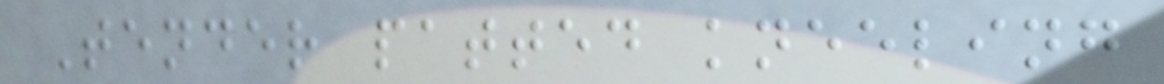Tender patted kneeling
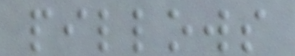pillows
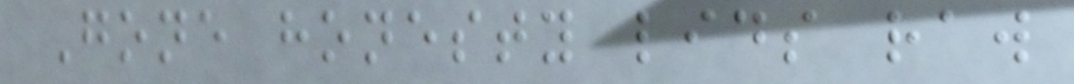Gone honesty lids raw
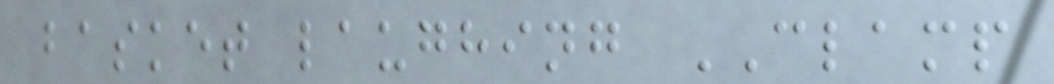basket laughing CLAMP
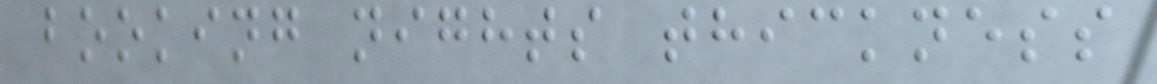booking nights thickness
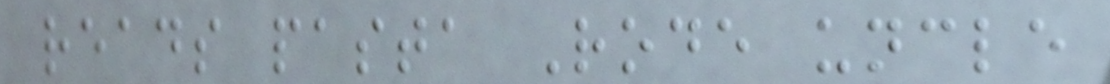reads pasta Rode uncle
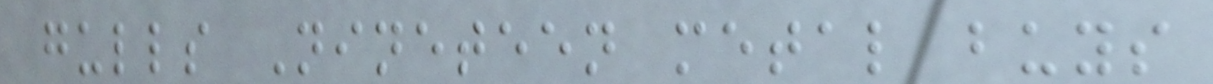gulls Nineteen metal buys
